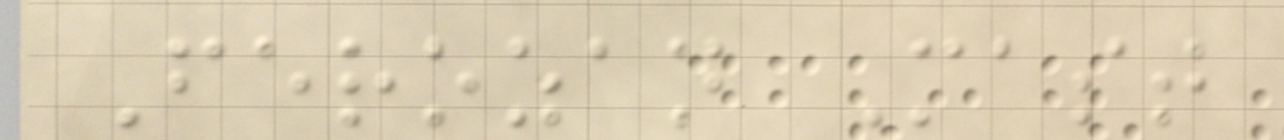Ferozan Mast
